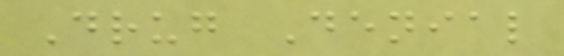Drug Denial
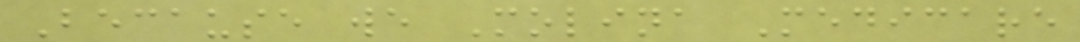Because we Molina Medicare
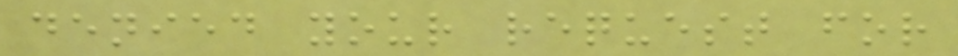denied your request for
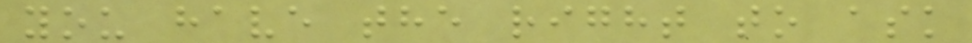you have the right to ask
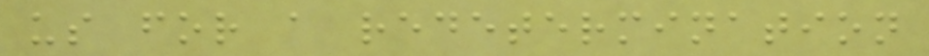us for a redetermination
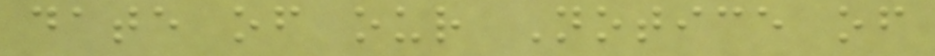date of our Notice of
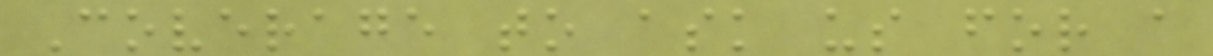Coverage to ask us for a
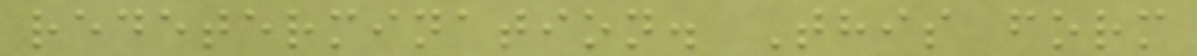redetermination. This form
